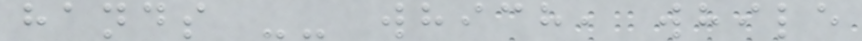hands -- which, while
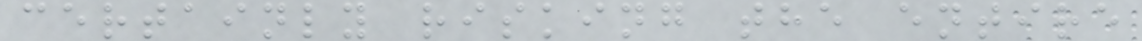certainly risking the entire
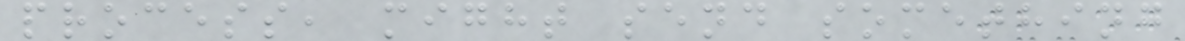process, might send something
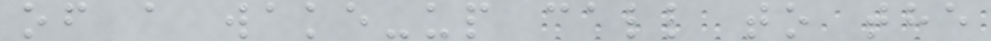of a wake-up call to the
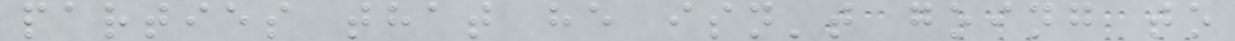parties that he isn't going to
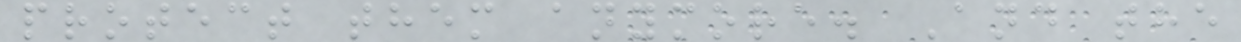protect them anymore. And the
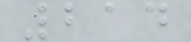214
